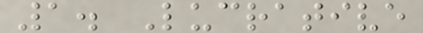1. Lucrative
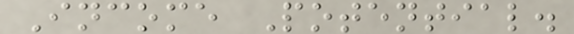Income Potential.
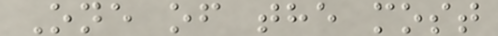One of the most
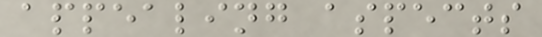appealing aspects
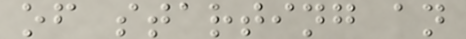of starting an
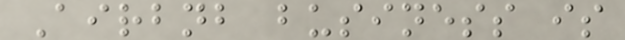Airbnb business is
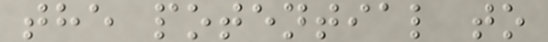the potential to
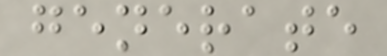generate
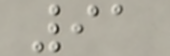91
